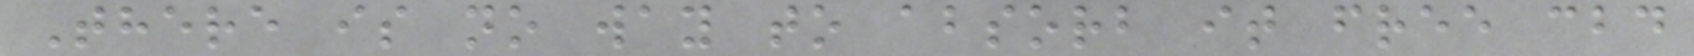There is no way to absorb it free cbd
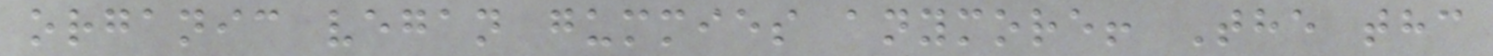organic vegan gummies anymore! The thc
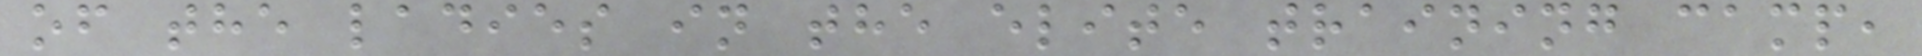of the ladies in the elite training camp,
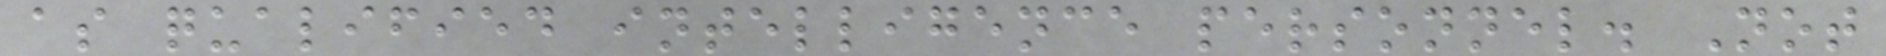as qualified intelligence personnel. Not
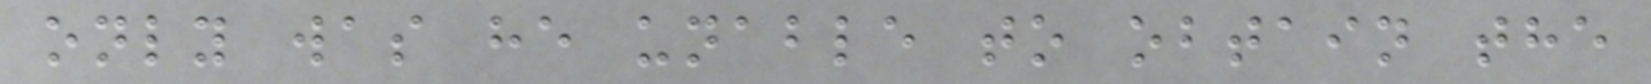only was he unable to obtain the
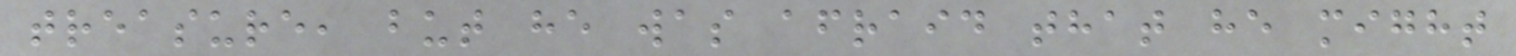treasure, but he was afraid that he might
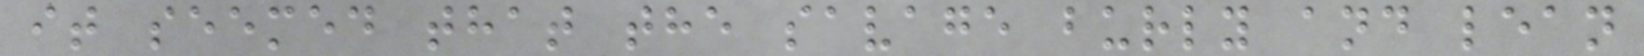it seemed that the savage burly and lean
